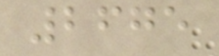2675
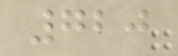720
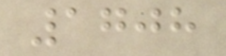1708
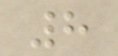8
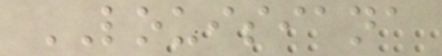LOUISIANA
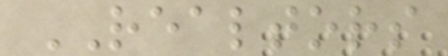REALTORS
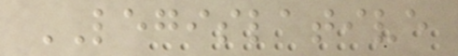LEGISLATIVE
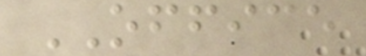OFFICE
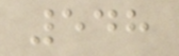548
